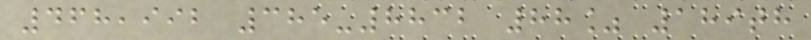468,992 385-8832 88% 189th
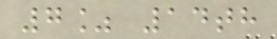7% 14th
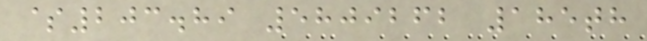$203.89 5809262 185th
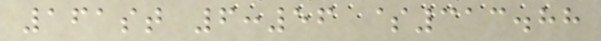161st 6:56 $313.88
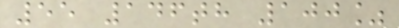55 146th 100%
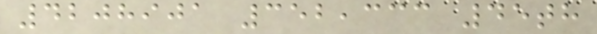4208901 352,333 45th
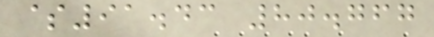$91.43 80.767
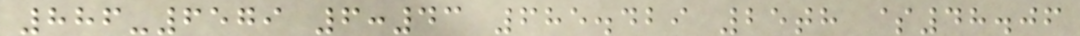886-6579 6:43 685.429 25th $48.06
